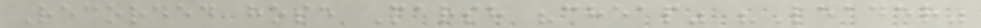Recorded hose Marsh "cheap" "Leader"
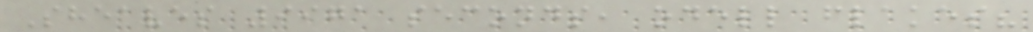Sheaves 9971 seconds, odell flakes?
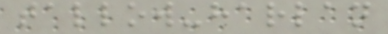tallow-harlan
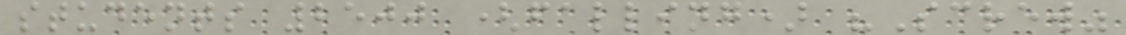students 2500 (falling) "Screw"
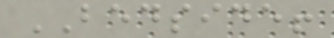BEDSIDE!
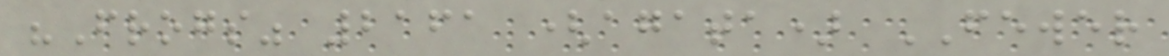"Frogs" 2161 (agata) FEWER
